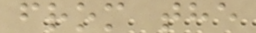from the
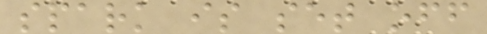spark is set off
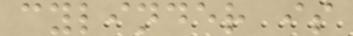cylinder is
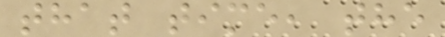that time, the
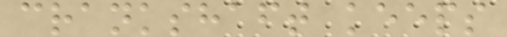crankshaft keeps
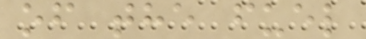of the fuel
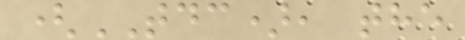(TDC), the
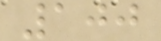100
